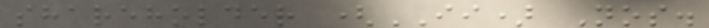shareholder (II) Nos.
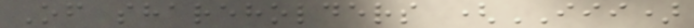Of shareholders (III)
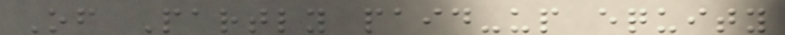Of Partly paid-up equity
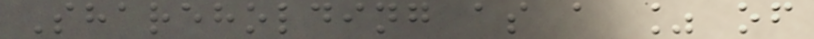Shareholding as a % of
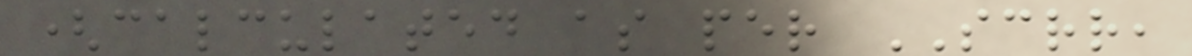(calculated as per SCRR,
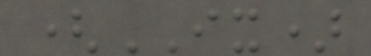(IX)
